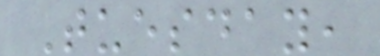Tuesday,
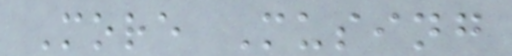More Musing
